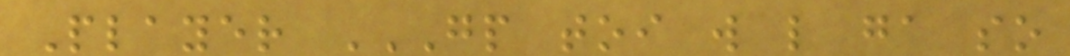Player GP TOI W L GA SO
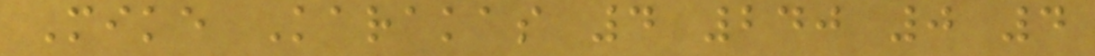Mike Karakas 4 240 0 4
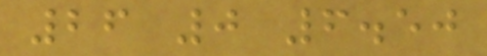26 0 6.50
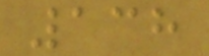138
